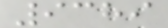9389
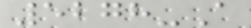5278-A
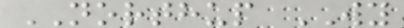NORTHUP WY
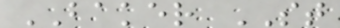BAKER ST
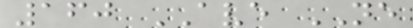160 AVE NE
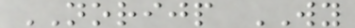NORIJP WY
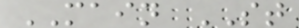MAIN ST
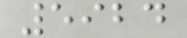5924
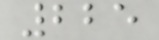225
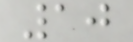10
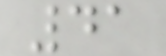41
